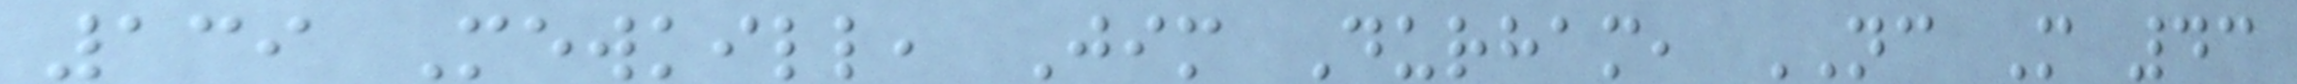139 Mewkill, Jim Durham, NC M 43
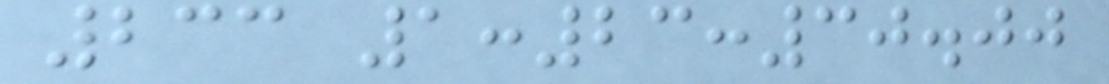233 1:23:30.00
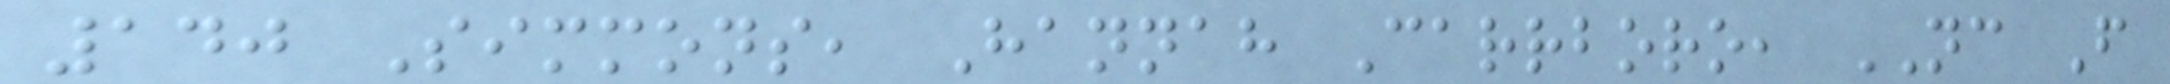140 Simmons, Hannah Carrboro, NC F
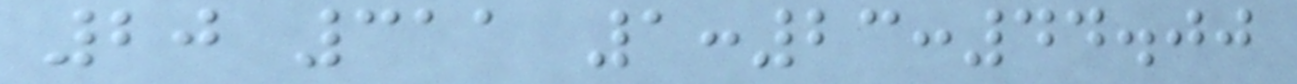20 311 1:23:44.00
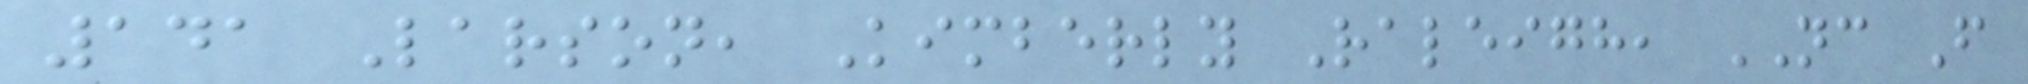141 Larson, Kimberly Raleigh, NC F
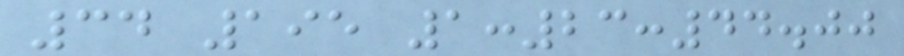34 195 1:23:44.00
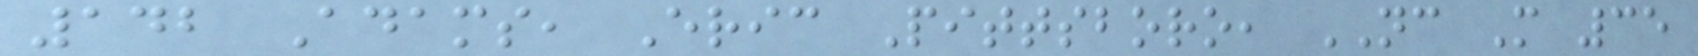142 Adams, Eric Pittsboro, NC M 35
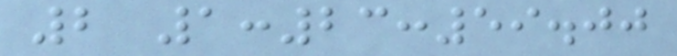2 1:23:59.00
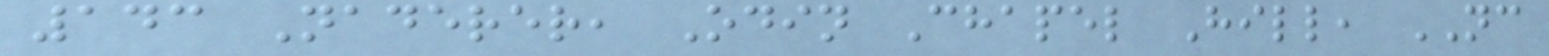143 Naderer, Odin Chapel Hill, NC
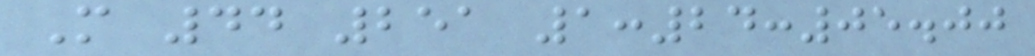M 44 251 1:24:05.00
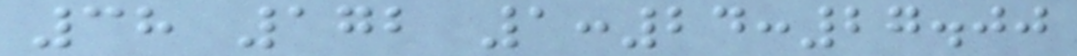38 172 1:24:27.00
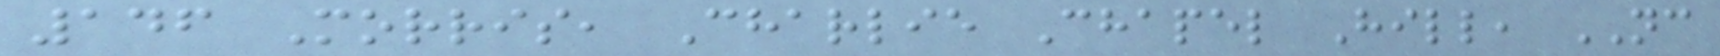146 Morris, Charlie Chapel Hill, NC
